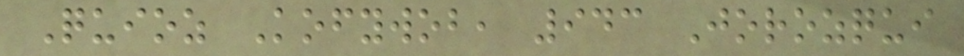Quioz Kofywob, 943 Jorozqui
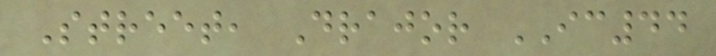Street, Drajor IC44
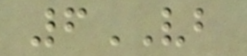6VB
